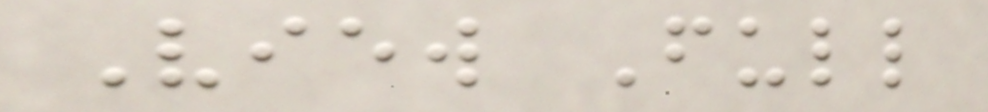View Full
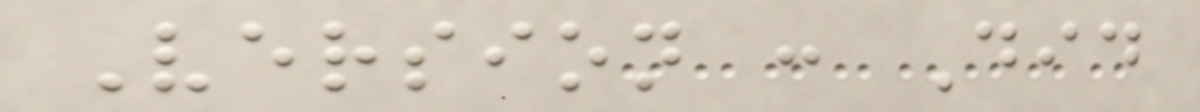Version : Did
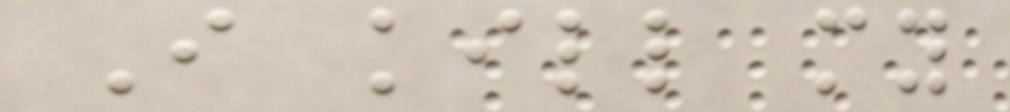I kill my
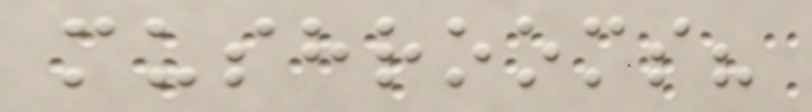mushrooms?
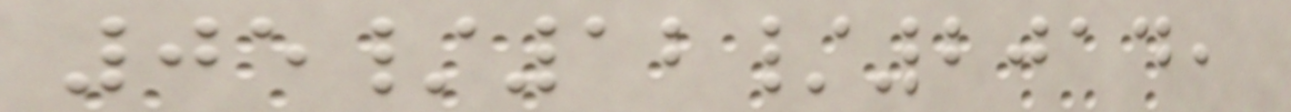05/12/2014,
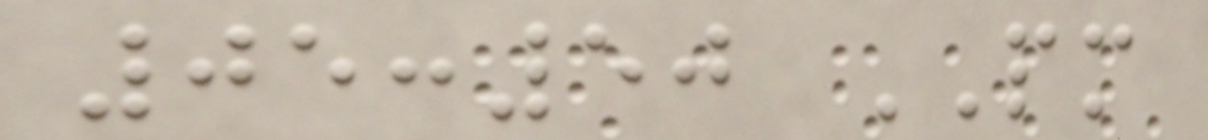05:50 PM
